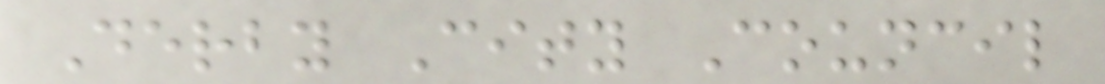Derby City Council
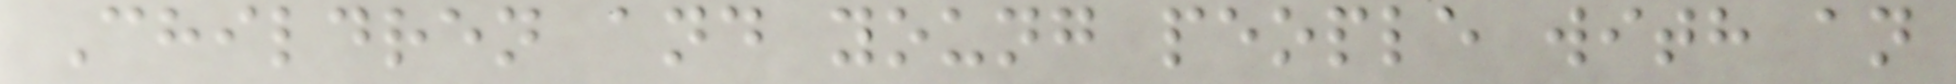Children and young people with an
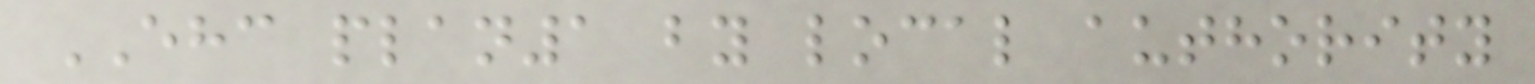EHC plan1 by local authority
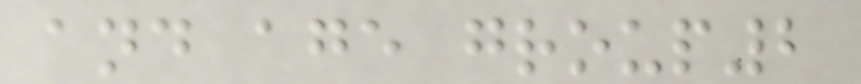and age group2
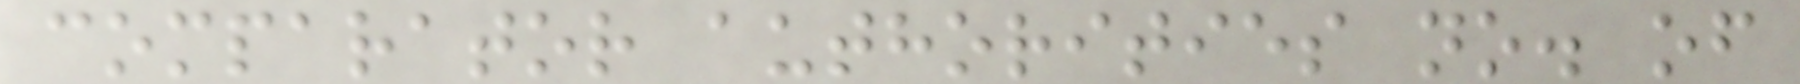comparator authorities no. of
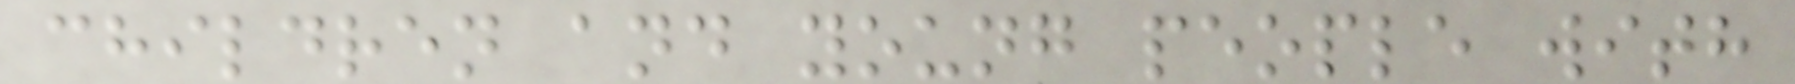children and young people with
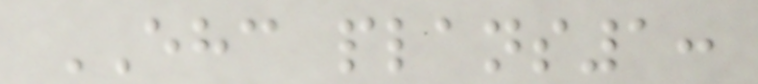EHC plans1:
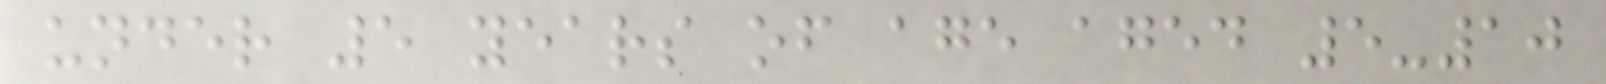under 5 years of age aged 5-10
